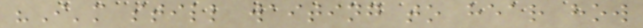"I'm still waiting to hear how
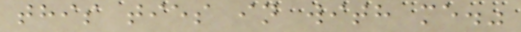this ties in with me."
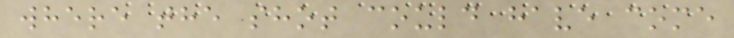where the shot could have come
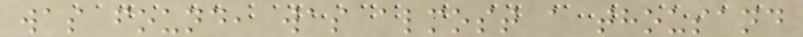was found, was almost a thousand
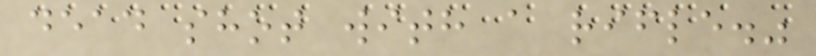dead shot with a rifle."
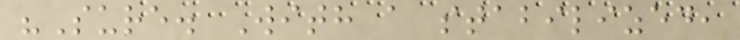"Sure. With a stabilized,
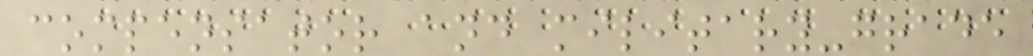compensator and military-grade
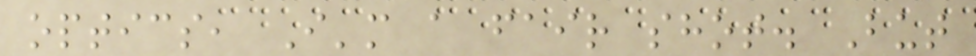optics, I'm a fair shot. But
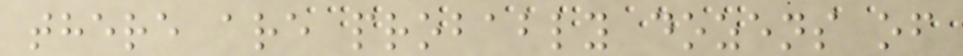there are probably dozens of
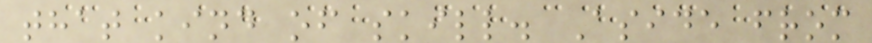that kind of skill. Aside from
